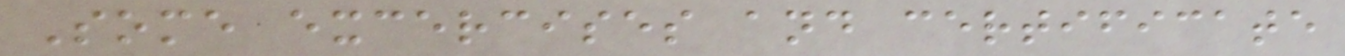Some excercises and certificate
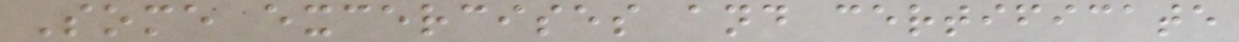Some excercises and certificate
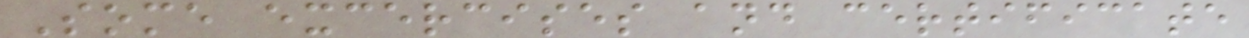Some excercises and certificate
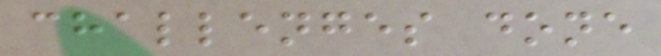challenges done
